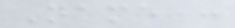Name :
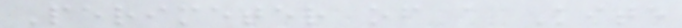Perimeter of a Kite
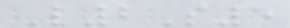L2S5
